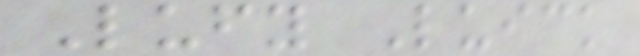Lufy Luick
